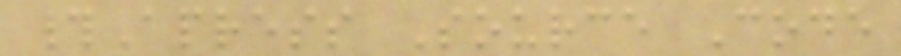#Apress Source Code
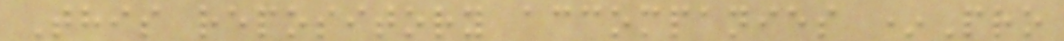This repository accompanies *Pro
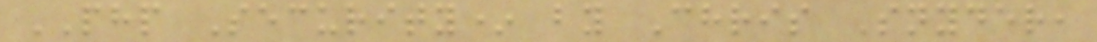PHP Security* by Chris Snyder,
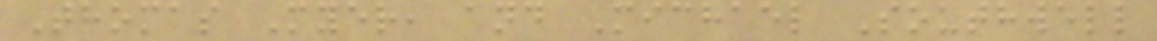Thomas Myer, and Michael Southwell
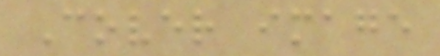Cover image
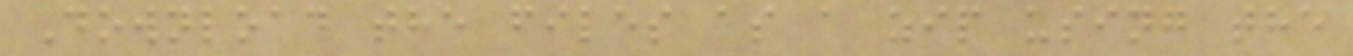Download the files as a zip using the
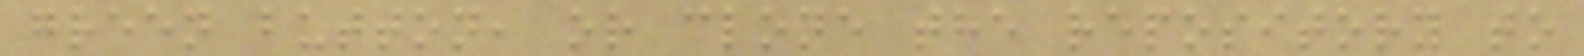green button, or clone the repository to
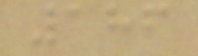186
